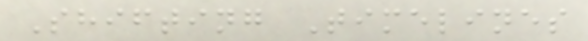Shifting Timelines
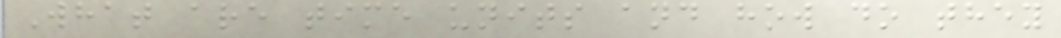What are time units and how do they
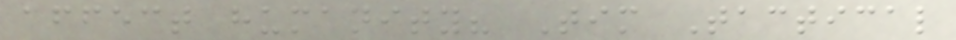affect humanity? Tim Tactical
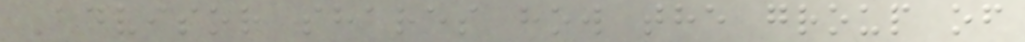Advisor shares how the group of
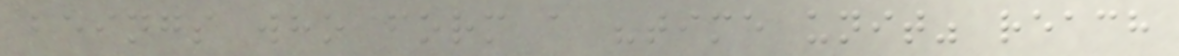beings who form a "time unit" reach
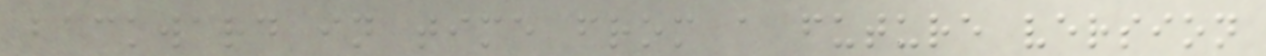backward in time from a future version
